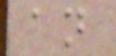an
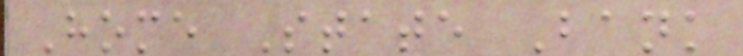Home State Bank
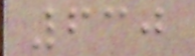630
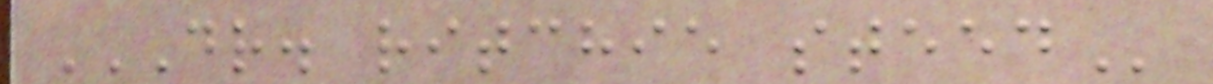DR. RITCHIE STEED
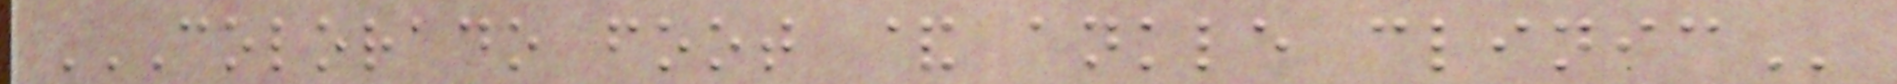COLORADO FOOT & ANKLE CLINIC
